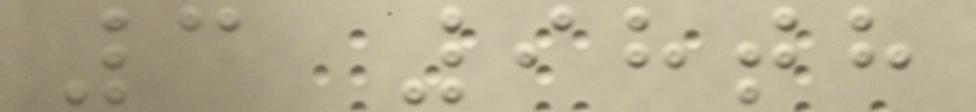3 98th
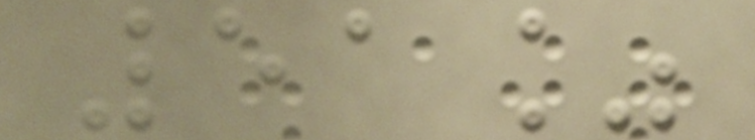51%
